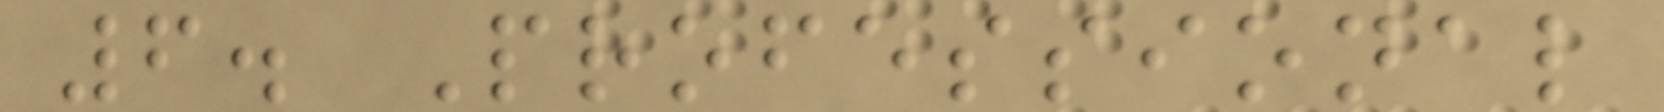6. Professional
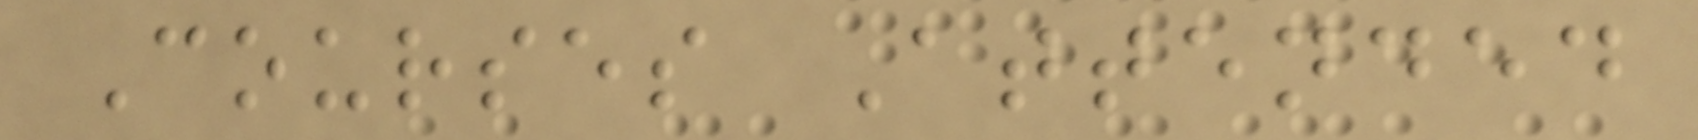Courses Attended
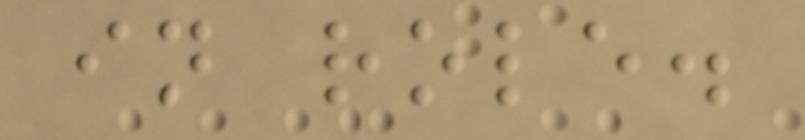in role.
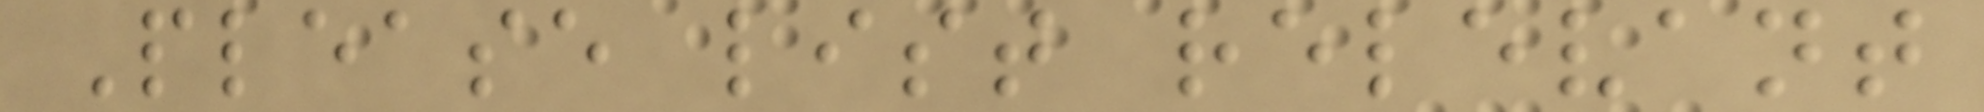Please list relevant
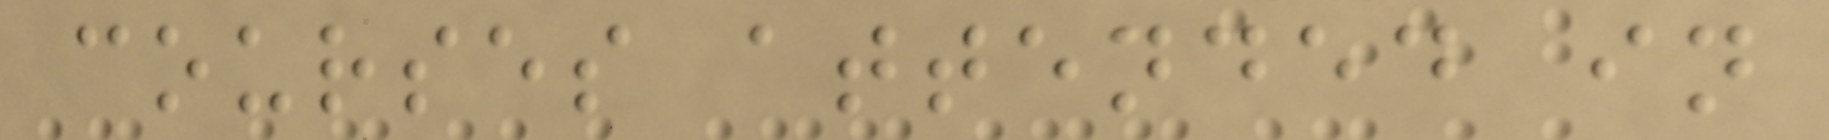courses attended in
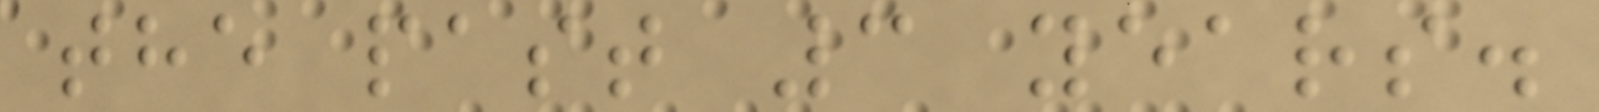the past 3 years.
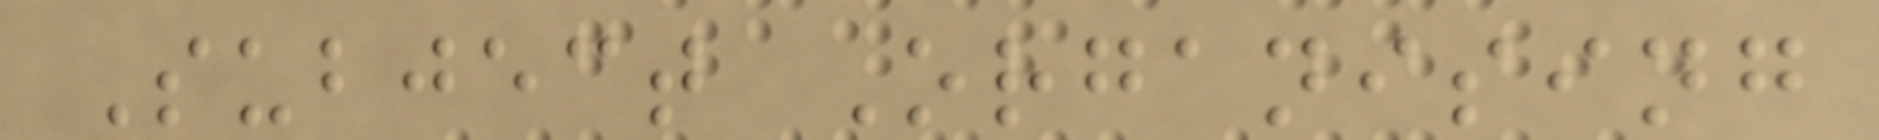Subject Organising
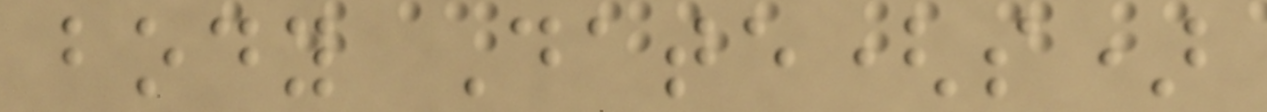body Date(s)
